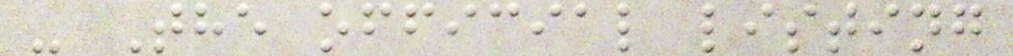- The official listing
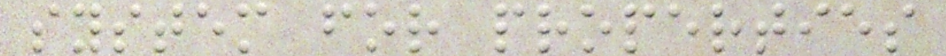system for properties
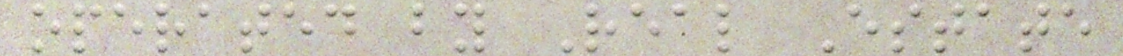operated by Real Estate
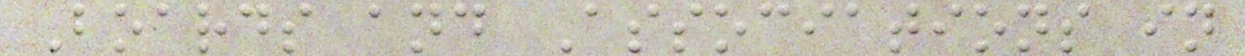Boards and Associations in
